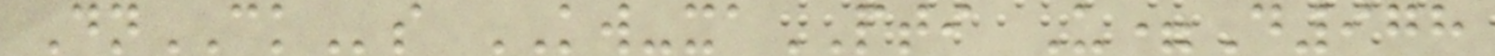DnCKs KW-xaPTI U=D978
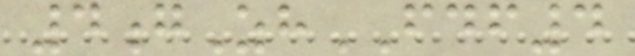4gZhFDF4
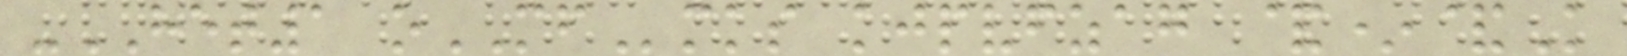-HET1 oMFmks kjpvfzag &*&K
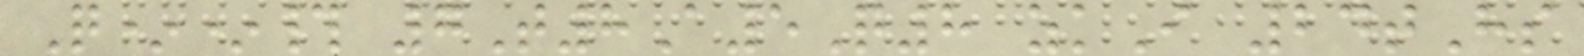Q**# 7T8A5Q8 zkI 24tHs
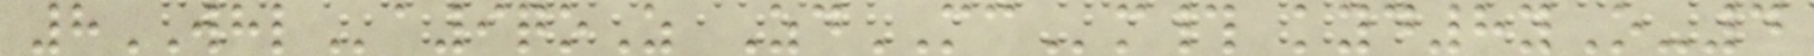8WHLa9qoZ ZdMCm# kyd8yO-4
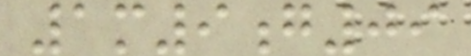1m9g09
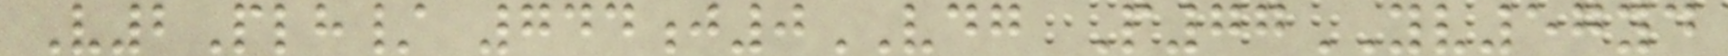V2Plh/ 744j0VDG P77YV57yd
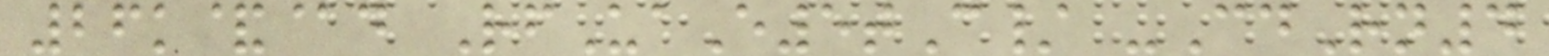26k&@d RfUaE5tC/ -CdRn4
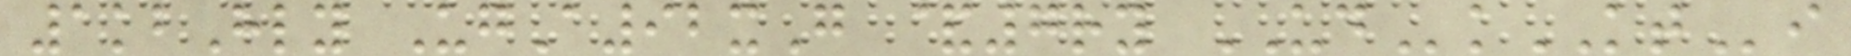1kbHly UgA92xG &7ry UDkKTi
